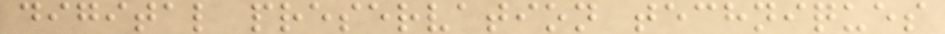digital preservation techniques
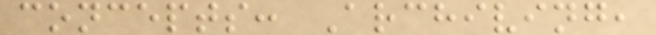concepts: Archiving,
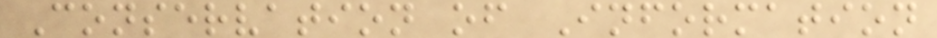Conservation of Information
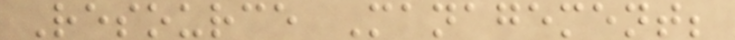Resource Management;
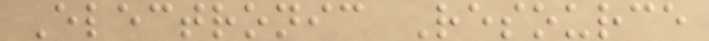Electronic Resource
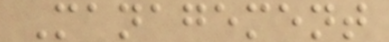Management
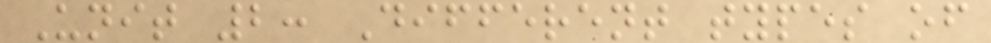Unit 2: Different types of
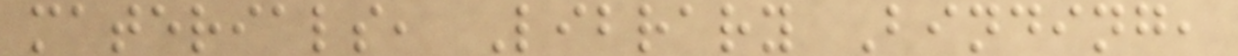materials, Library Binding,
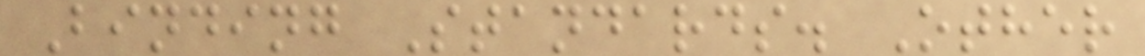Binding Standards. Other
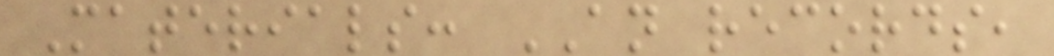Materials: AN records,
